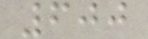600
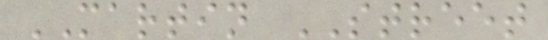MARTIN STREET
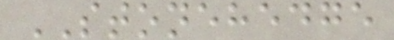STONEHEDGE
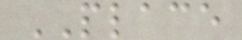PLACE
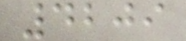4209
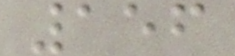156
